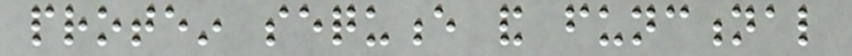protein sequence and functional
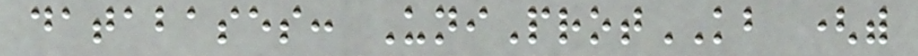databases: UniProtKB (with
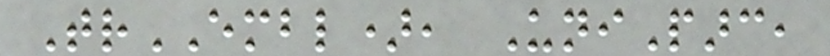TrEMBL), UniParc,
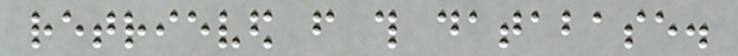retrieved from this database.
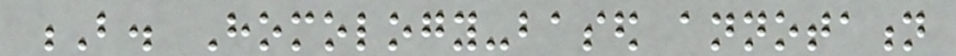B. Homology-based annotation
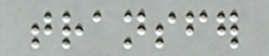transfer
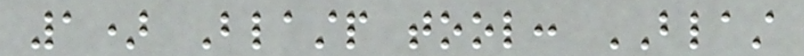1) Blastp tool: BLAST
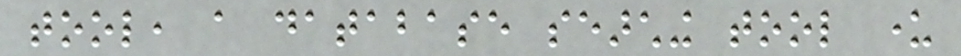tool, a database searching tool under
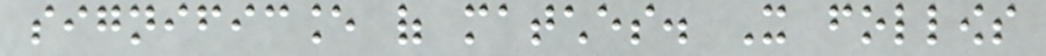significance of matches. It follows
